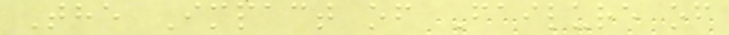The Impact of Failure of
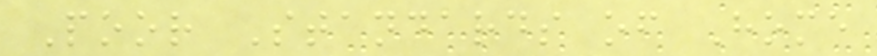Poor Standards of Home
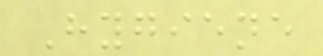Hygiene
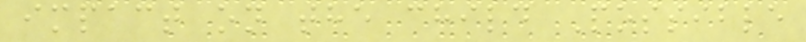impact on the child Possible
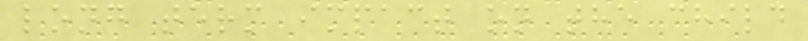long term impact on the child
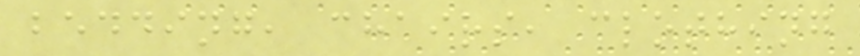bedding, chairs, clothing
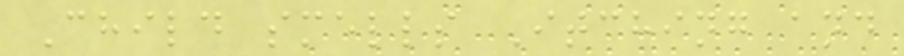Child smells Itching and
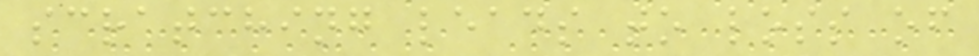scratching leads to loss of
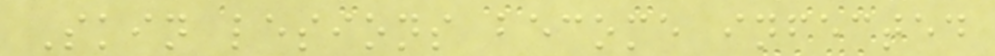Skin lesions become infected
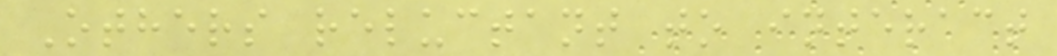Others reluctant to interact
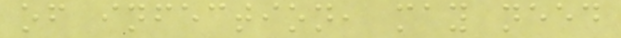of infection, may need
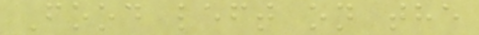Food left on the
